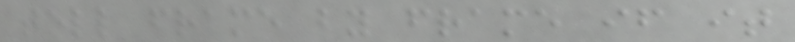tell frame by frame if it
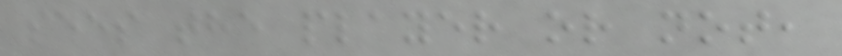sees the player or not,
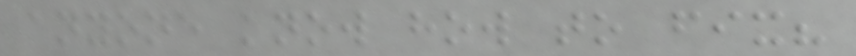anyone know how to fix?
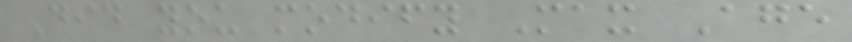Did you modify Max Age
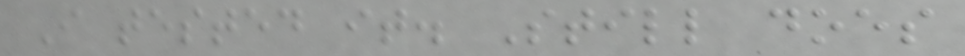I tested it. Still does
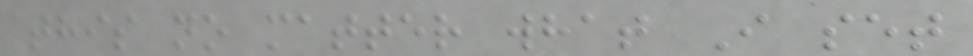this no matter what I set
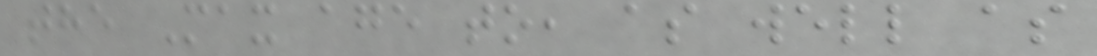the Max age to, as well as
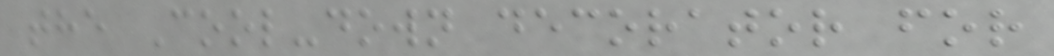the Cool-down decorator for
